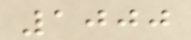1000
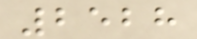2528
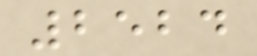2524
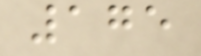175
